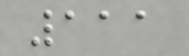111
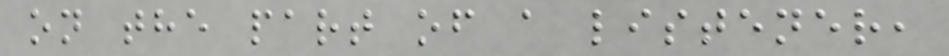on the part of a listener,
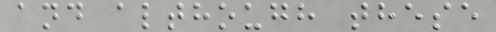and although these
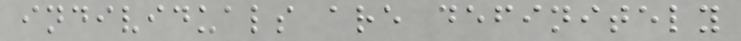individuals are definitely
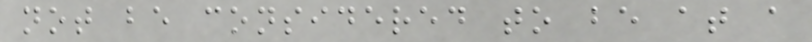not be considered to be at a
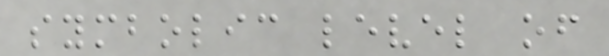symbolic level of
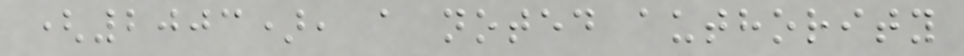(2003), a noted authority
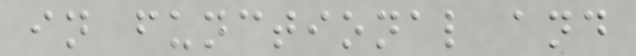in functional and
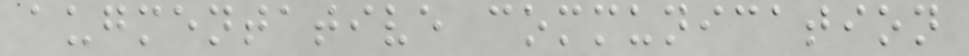augmentative communication
